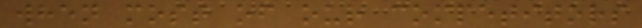when most of our competitors
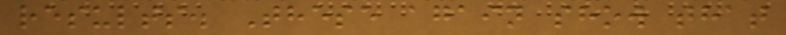results. These again show that
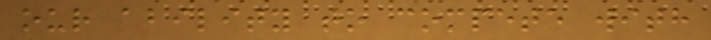our ability to compete with
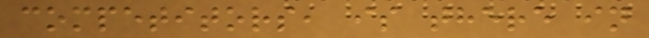competitors, is there in
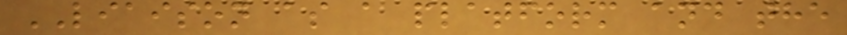LIAISON as a platform and the
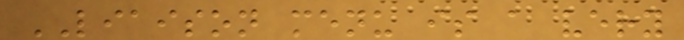LIAISON menu is a very
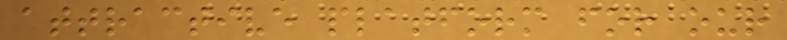attractive platform for our
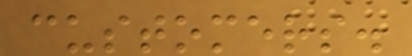customers.
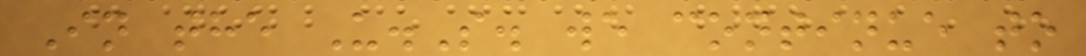In the U.S. we continue to
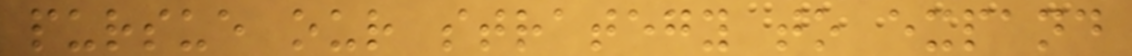pursue our strategy to expand
